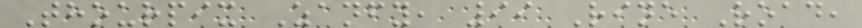Thourpix Zanfy, 99 Rine Road,
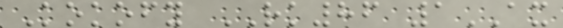Kokofy RK86 1AX
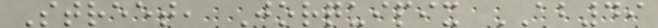Street, Jorquipix AB49
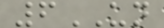6UN
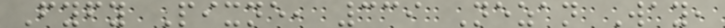Fyfy Pixne, 339 Nezan Way,
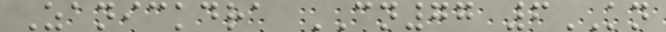Zanickdra CN77 6KN
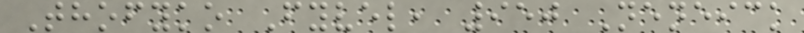Thofyko Fyvel, 950 Neneick
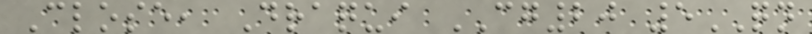Close, Draqui CG20 5QN
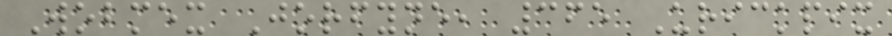Wobmex Jorfyne, 365 Urickpix
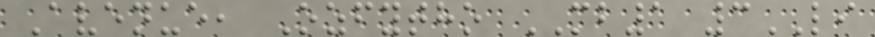Avenue, Ozfytho MB1 3LI
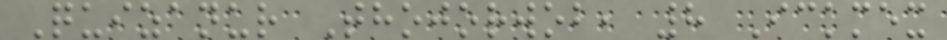Quizanur Thojorwob, 8 Ickmex
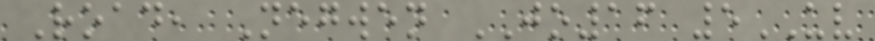Road, Negwen JO16 5UV
